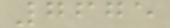7675
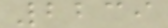2239
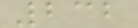232
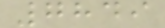7849
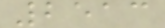2513
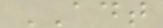ADT
